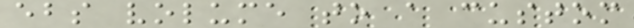ebs volume to a custom
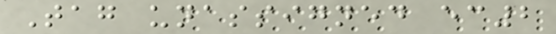Tag unassigned ec2
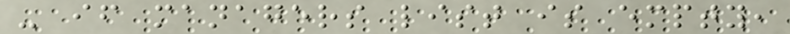- if managers list is empty,
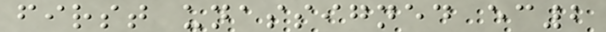first unassigned ec2
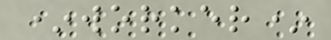*worker*
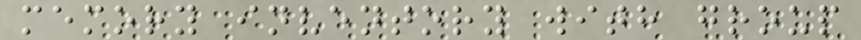memory inventory with group
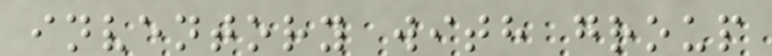inventory with group
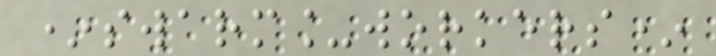*swarm_workers*
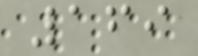169
